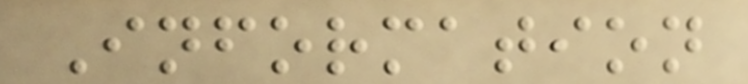Information
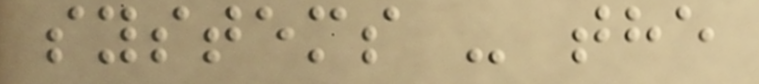systems - the
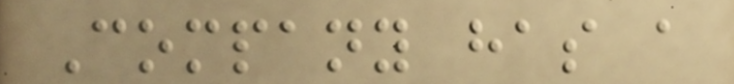Company has a
